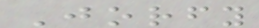Jorfy
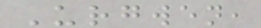Urgwen,
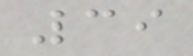39
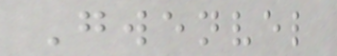Gwenvel
